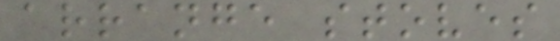arrange stoves
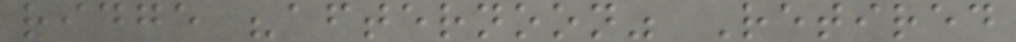ridge "afternoon" Retired
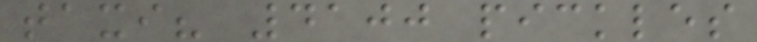taxi? 4100 pickles
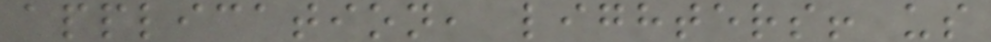application, lighters! us
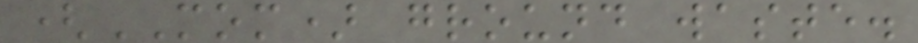(MOM) ground waste.
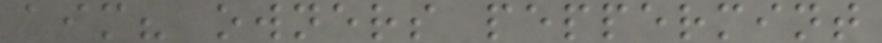aim? owners peppermint
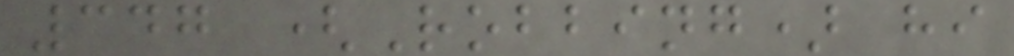347 (Robbing) hi
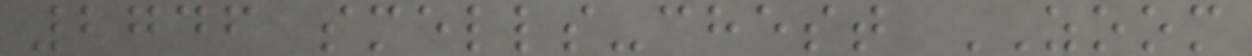2746 smells-chest ZOOM
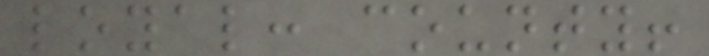loyal: county!
